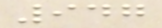947
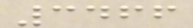3466
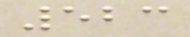523
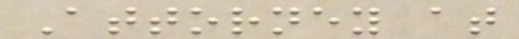Attorney at
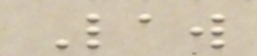Law
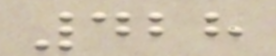428
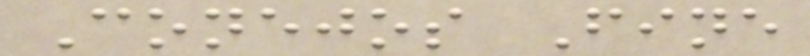Conejos Fine
